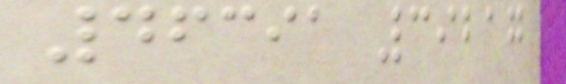46391 39217
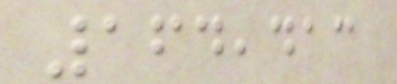164,413
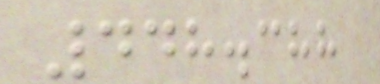448.388
